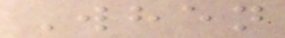When
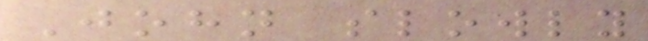John slowly
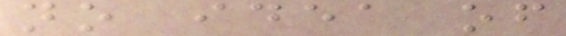no idea of
